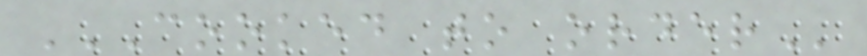COOKED TO ORDER
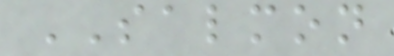SALMON
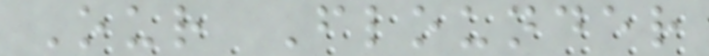Our Flounder
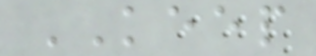KEEP
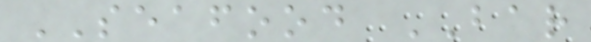SEAFOOD BAR
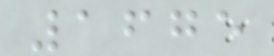1675
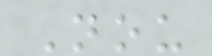Nou
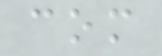com
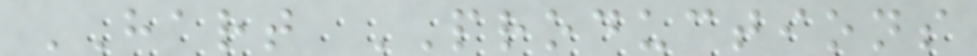HART PRODUCTIONS
